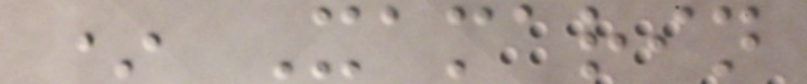* Xamarin
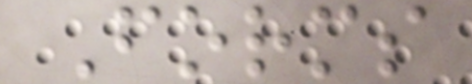Forms
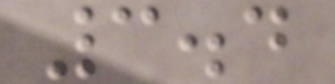3.4
